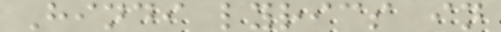Hindi lyrics in
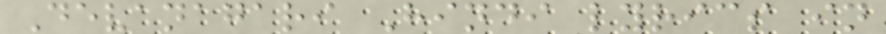Devanagari Hindi lyrics in
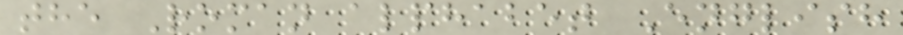the Roman alphabet English
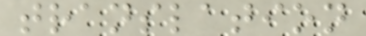translation
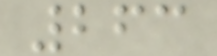263
